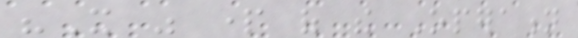"It was part of the Operation
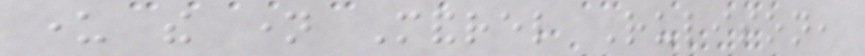under the name Mandrel Rulison,
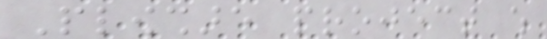Plowshare project which
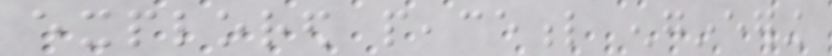explored peaceful engineering
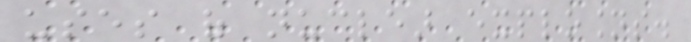uses of nuclear explosions.
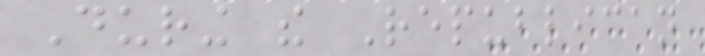During the Republican
